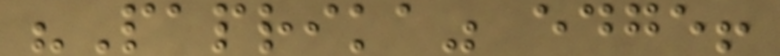"Paprika" edge!
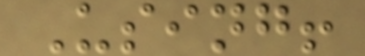Using!
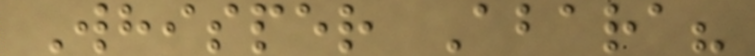Whisper Abara?
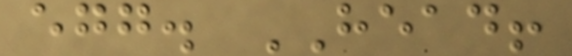egg. HEAD!
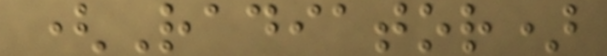(Radiator)
